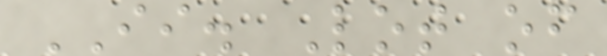II. Lot of
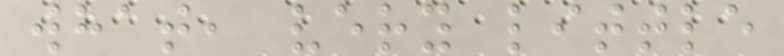what, very little
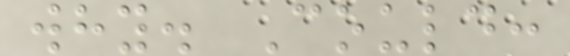why. Could:
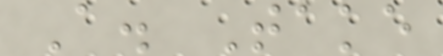A. Take
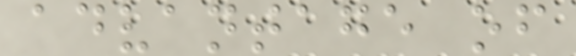advantage of
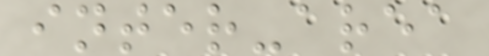inter-area
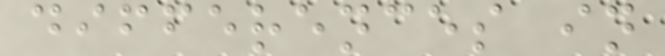differences in
